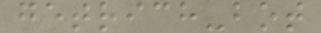getrich-bot
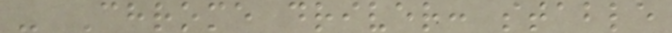- Chrome driver: stable
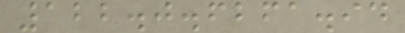122.0.6261.94
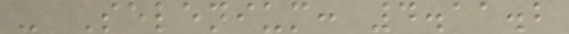- Selenium: 4.11.2
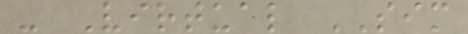- Virtual SIM
